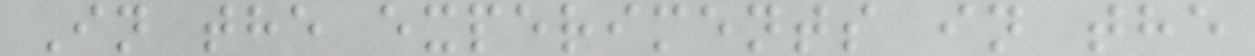In the experiments in the
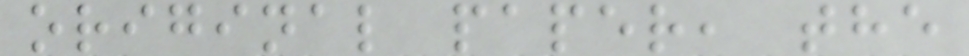original paper, the
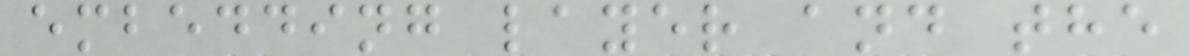embedding layer and the
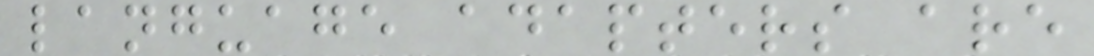language adapters are
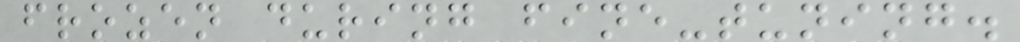frozen during fine-tuning.
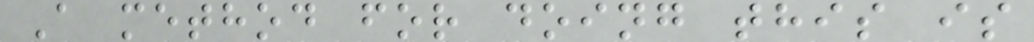A method for doing this is
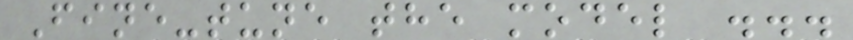Fine-tune the model ...
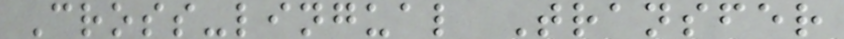Cross-lingual Transfer
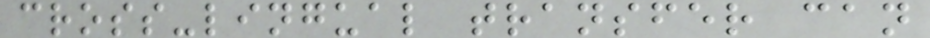cross-lingual transfer can
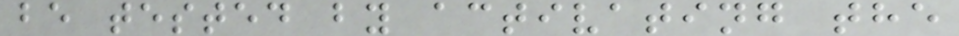be tested by activating the
